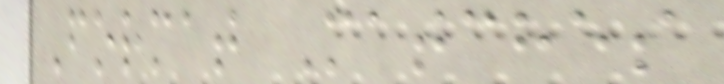Format Matches
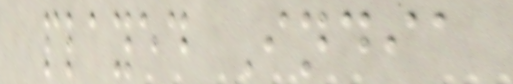played India
